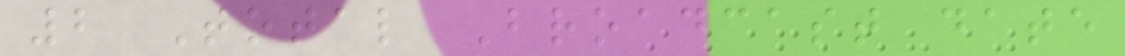2 Total Broadcast date
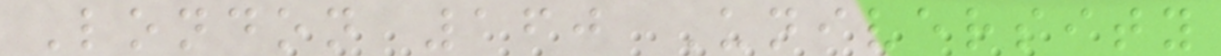London 160 University
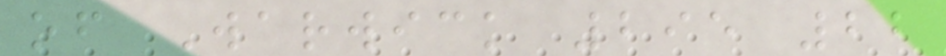of Warwick 295 22
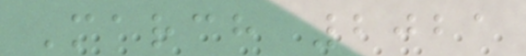March 2021
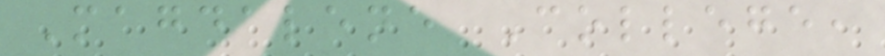Magdalene College,
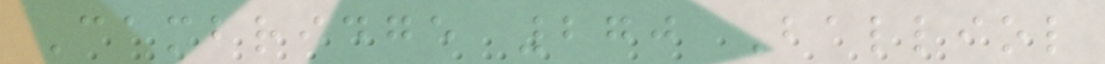Cambridge 270 Balliol
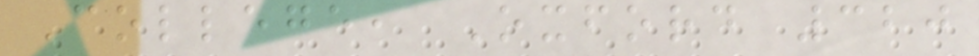College, Oxford 320
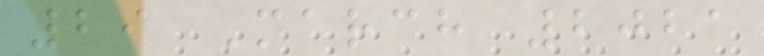29 March 2021
